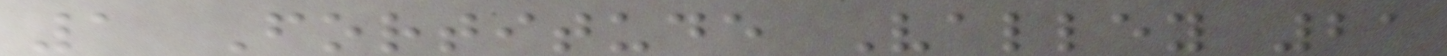1 Fortitude Valley 21
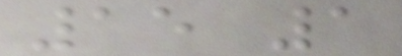15 1
